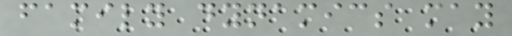family dynamics may
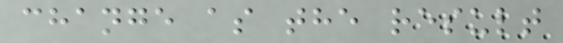change as the result
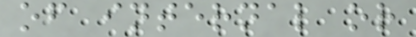of internal or
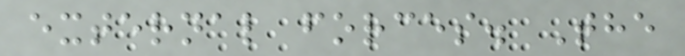external forces. The
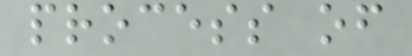process of
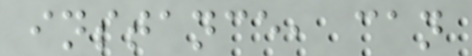instance, can
